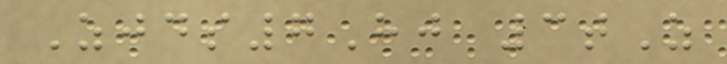Zjds7Hj 3tZ
